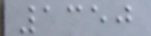1350
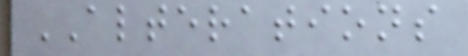ALTERATIONS
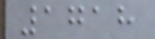1718
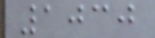1030
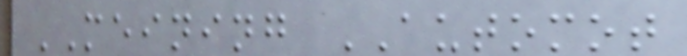MEINING AUTOMOT
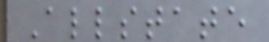Allstate
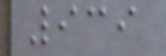939
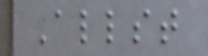Allst
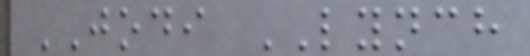JODI LYNCH
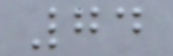74
